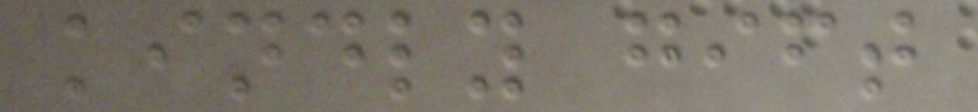kindly gift
